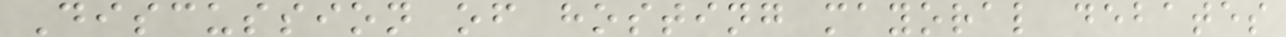Discussion of hosting mayoral debates
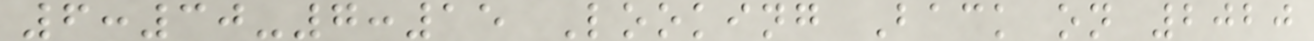6:30-7:15 Looking Back on 2020
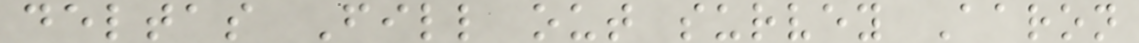deltas Fill out survey Aaron
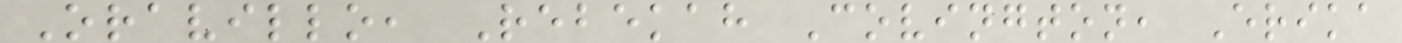Oravillo, Rebekah Covington, Erika
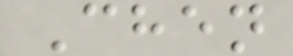Chen
